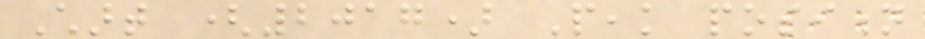Chart (2017) Peak position
